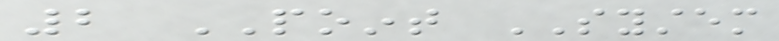2 POINT SYSTEM
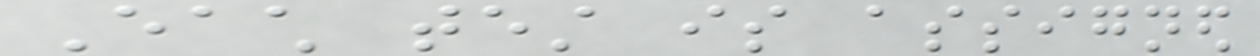Each test is assigned
